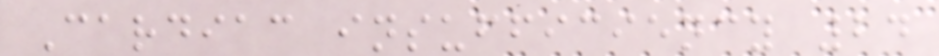Cardiac insufficiency 24
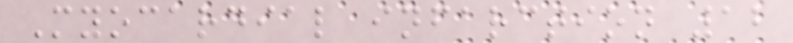Myocardial infarction 12
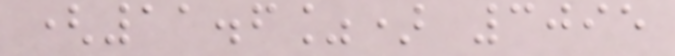(11.6%) 3095
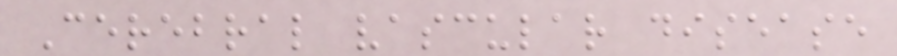Cerebral vascular disease
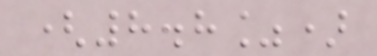(8.8%)
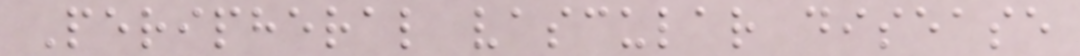Peripheral vascular disease
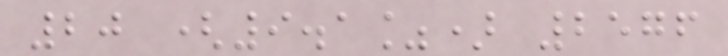20 (9.1%) 2576
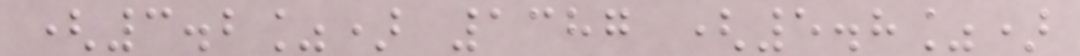(3.2%) 1387 (5.8%)
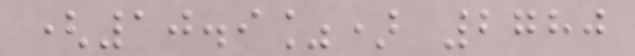(10.9%) 2780
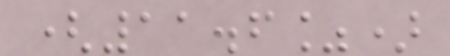(11.6%)
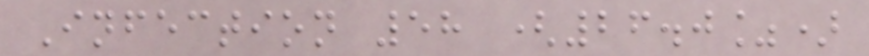Infection 58 (26.0%)
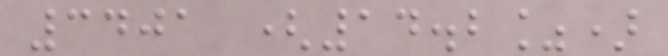3401 (14.2%)
